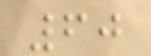60
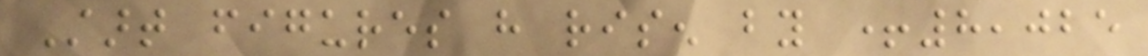Start figures have risen by +8,025
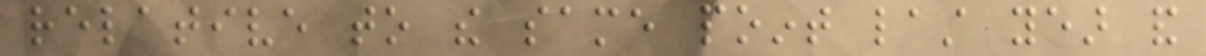relative to the same point last year and
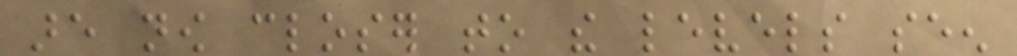are now closer to the levels seen
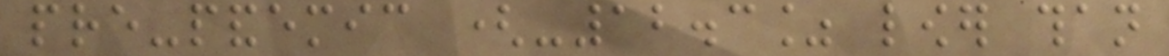pre-pandemic (-12.3% lower than
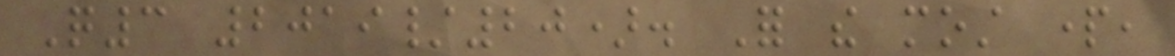Q3 2019/20). For the most part,
